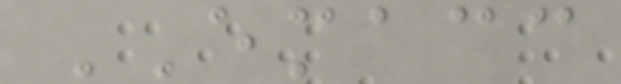EMACC
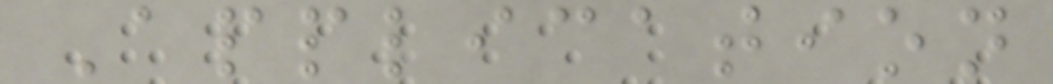Application
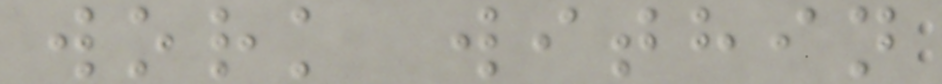work within
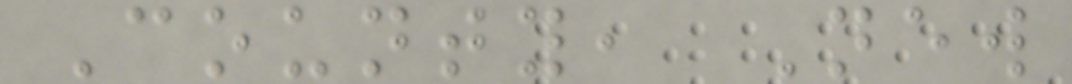County, New
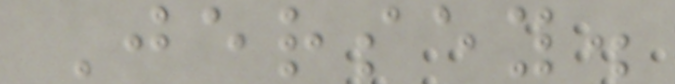Jersey.
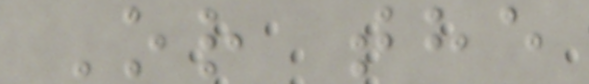Or the
